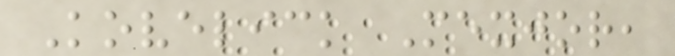Kovelick Mexjor,
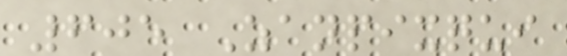605 Zanpixqui
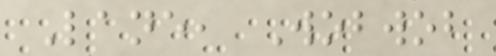Lane, Wobwob
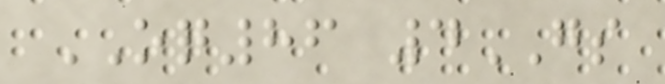OQ86 4GS
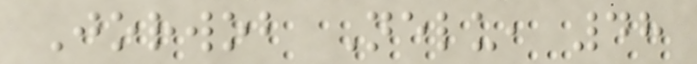Jorwob Nelu, 48
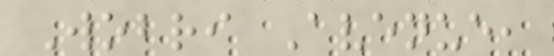Wobri Avenue,
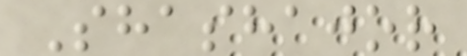Shashajor
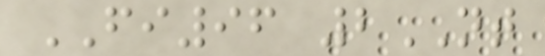FI96 2NT
